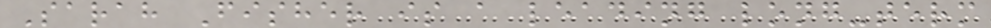Sarah Fisher is a leading long-term
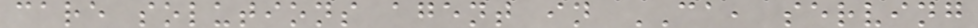care solutions agent in CA, serving
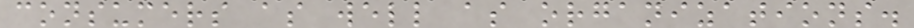consumers as well as organizations.
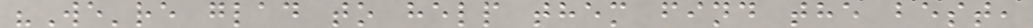"We're glad to help them find the best,
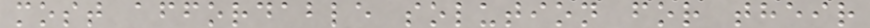most affordable solution for their
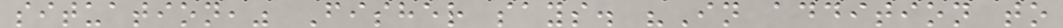situation," Fisher says. "In addition to
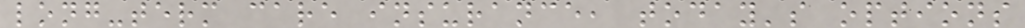long-term care insurance, today's options
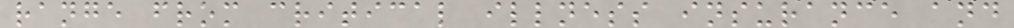range from critical illness insurance and
